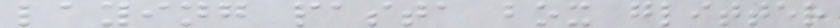laying pasta box glitter
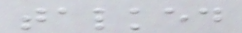talked
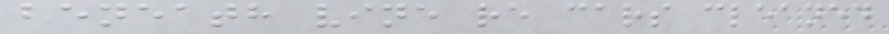beneath vine re cars cleaned
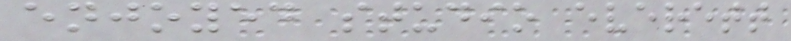enjoyed studio everett
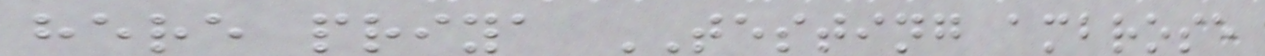here priya TESTING ambrose
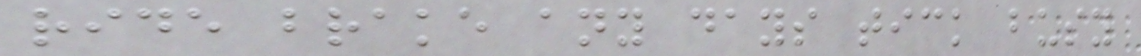ride brake any days tick busy
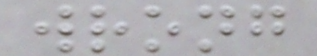wrong
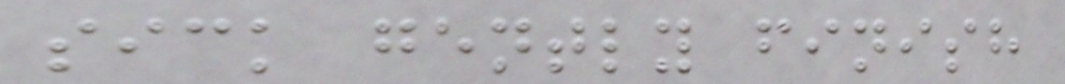sick gently finish
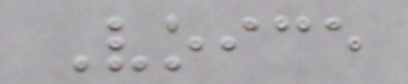Voice
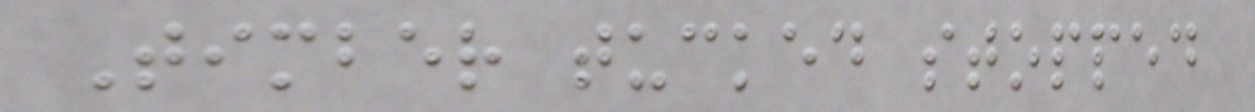Timber tucked stopped
